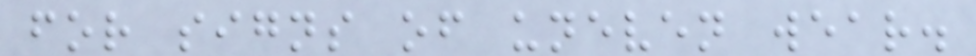for signs of uneven wear.
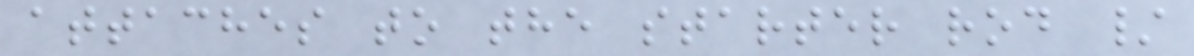attaches to the starter rod /
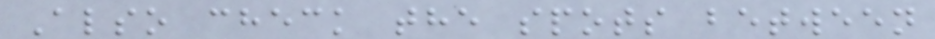Also check the spots between
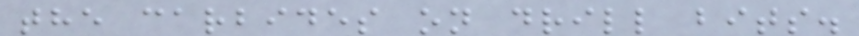the carbides on drill bits.
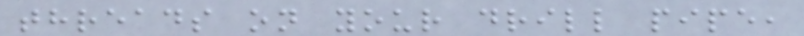threads on your drill pipe,
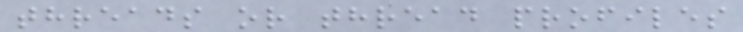threads or thread profiles
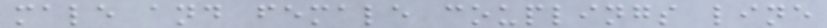male and female couplings line
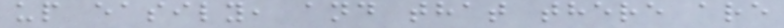up easily, and that there are
